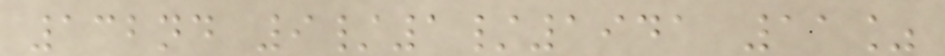132nd 9/1/1941 11%
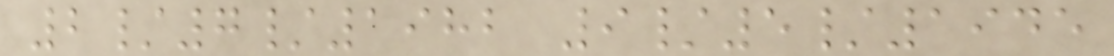2/7/1982 9/5/1945
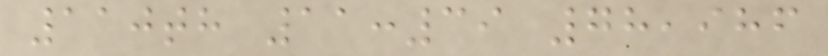110th 11:39 78,986
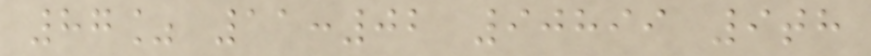87% 11:02 90899 9th
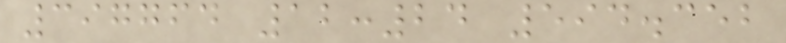397764 12:24 594.352
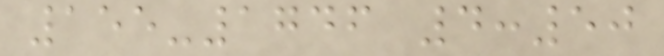155-1746 4:50
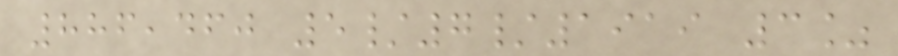886,460 5/7/1919 3%
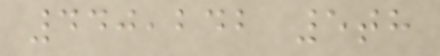440,242 5th
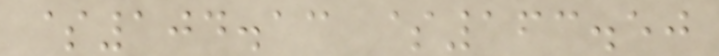$104.13 $163.50
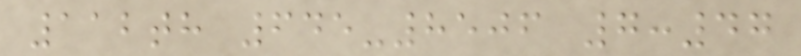112th 645-8506 7:47
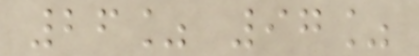26% 97%
